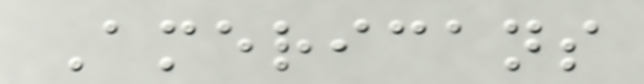Americans
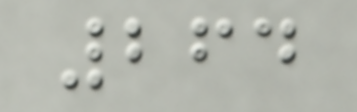264
